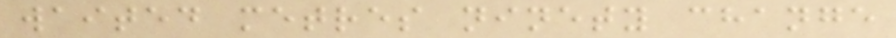waited metres ninety change
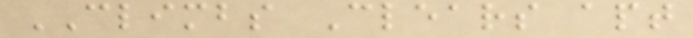CLIMBS Clears apt
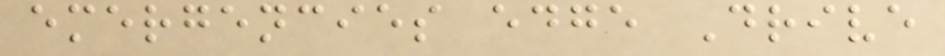emergencies edge Drive
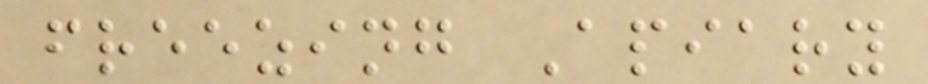freezing Apiary
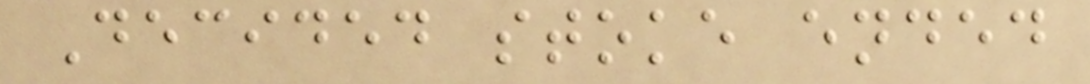Decided stoke ended
